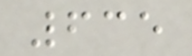635
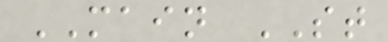MAIN ST
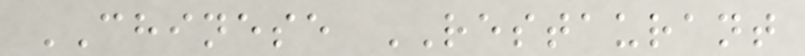CHINESE RESTAURANT
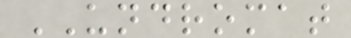UNDROMAT
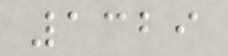1329
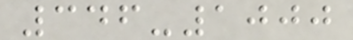346-1000
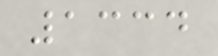1334
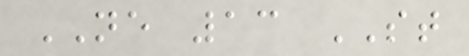NE 13 ST
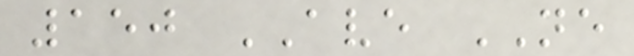150 AVE NE
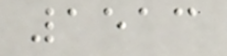1513
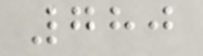780
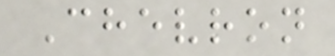Chevron
